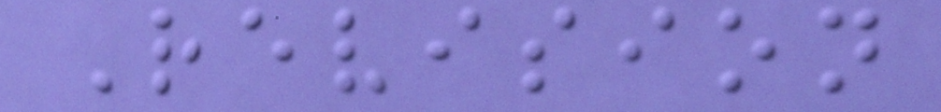Revision
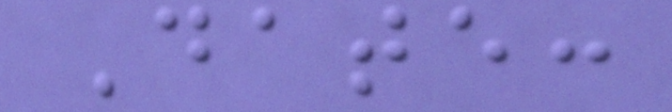Date:
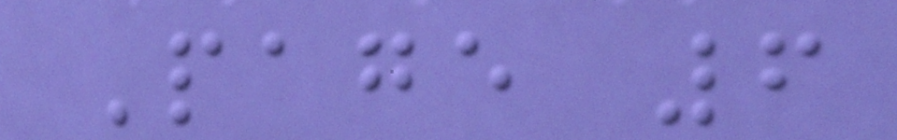Page 6
